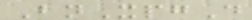BnXpgD
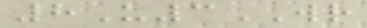8U3WR
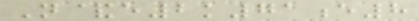N&e2k71e8
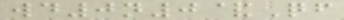wd0n0&Qf
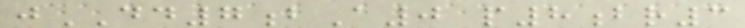jDD7bA0 p8br3
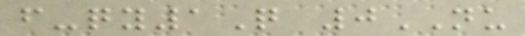f-qy1Q 0NU
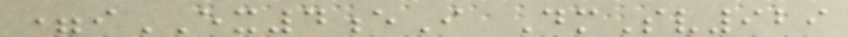=iEX4eI DmSv929
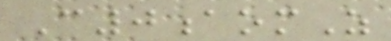C0aomZ
